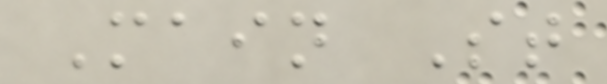Main St
